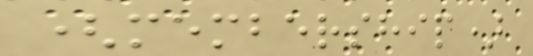(membership)
